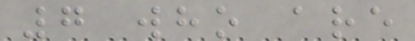7 who are
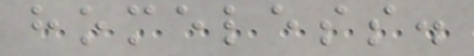homeless.
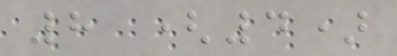8 (4)
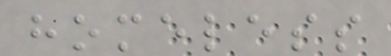homeless
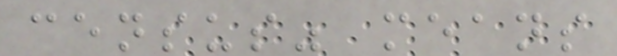census" means
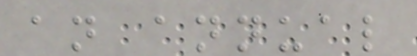an annual
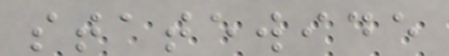statewide
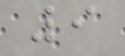9
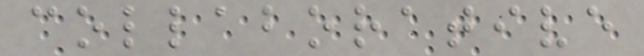collaborative
